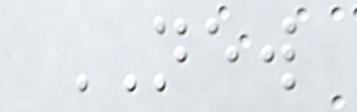NEW
